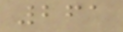261
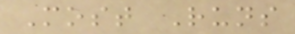Most Runs
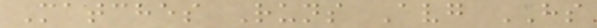Matches Runs Avg HS
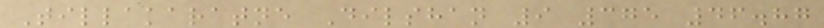Tillakaratne Dilshan 9 375 46.87
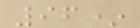96*
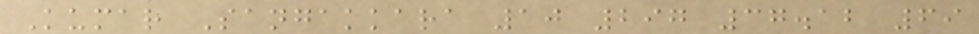Kumar Sangakkara 10 297 37.12 69
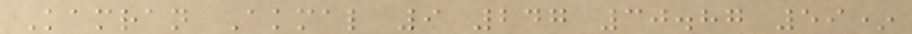Kamran Akmal 9 247 30.87 59*
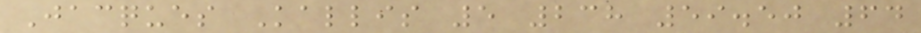Jacques Kallis 5 238 59.50 64
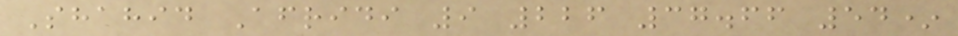Shahid Afridi 9 226 37.66 54*
